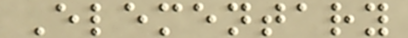Elementary
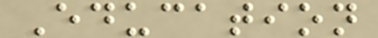Education
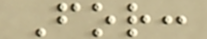For:
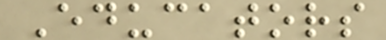Educators
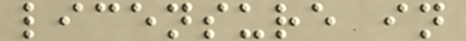licensure in
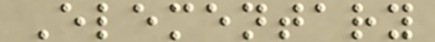Elementary
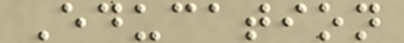Education
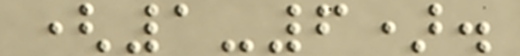(1-6).
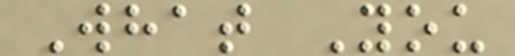What You
